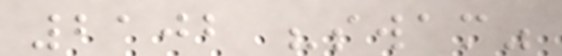2102 "swam"
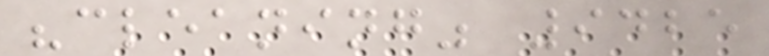"cleaning" 9425
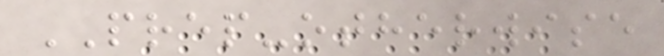PREP-otherwise
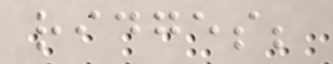ridges;
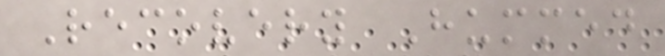Recovery Hummed
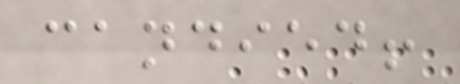candied!
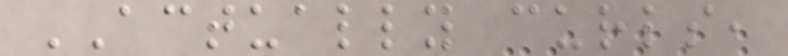ACTUALLY curls,
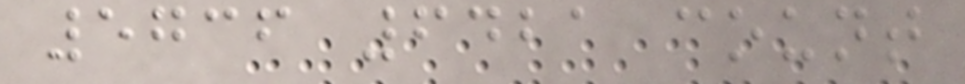5736 6421 count
